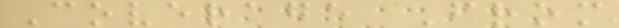Coverage From
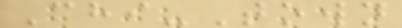Chi-Town
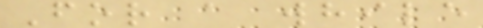For a while
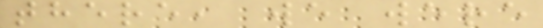there, we were
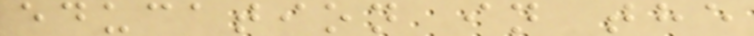education in the
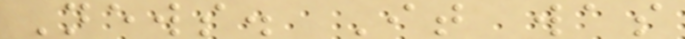News. It was
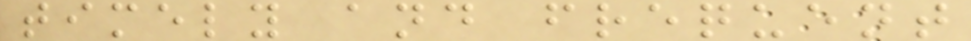timely and frequent
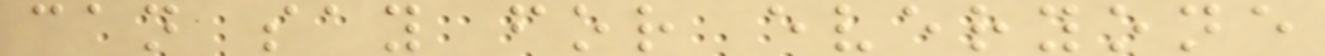can say for everyone
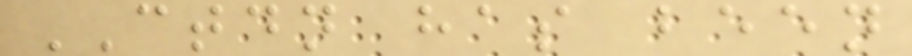CTDN has been
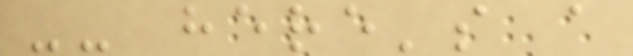-- here's a
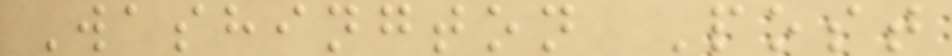Washington Post
